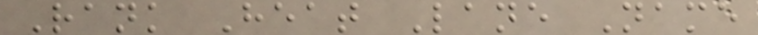Rank Heat Lane Name
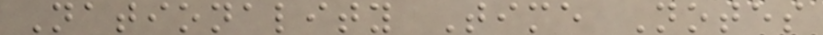Nationality Time Notes
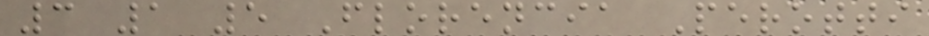3 1 5 Florencia Perotti
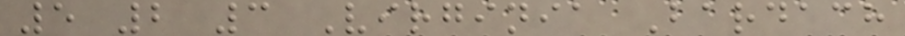5 2 3 Virginia Bardach
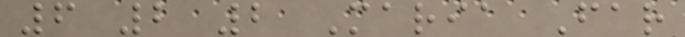6 2 2 Maria Far
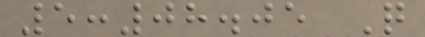5:08.05 Q
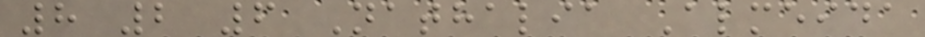8 2 6 Nathalia Almeida
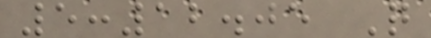5:12.05 Q
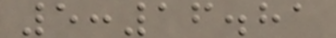5:16.81
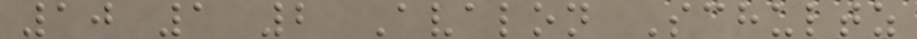10 1 2 Avalon Schultz
